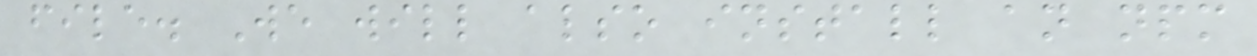file. We will also install an npm
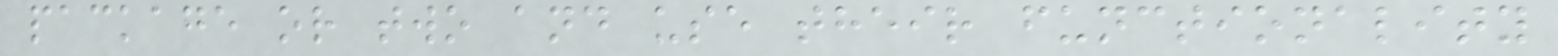package or two and use their functionality
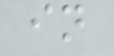in
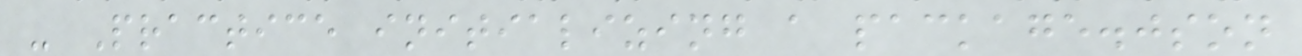- Practice initializing a package.json
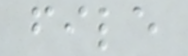file
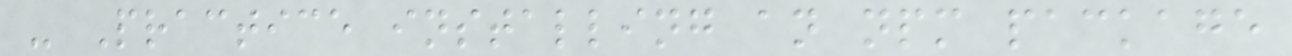- Practice installing an npm package
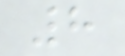8
